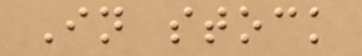In stock
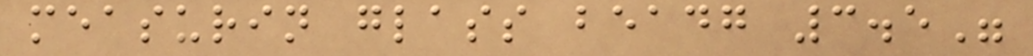measurin glass beadg 3.5"
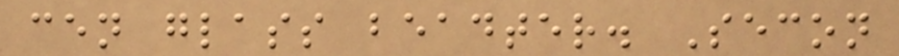cen glass beadter. Secon
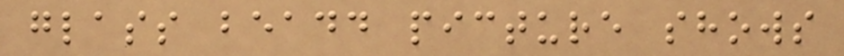glass beadd picture shows
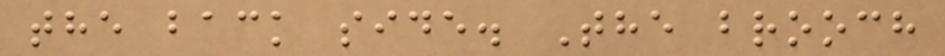the back side. The brooch
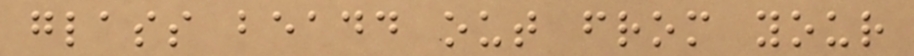glass beadd out from your
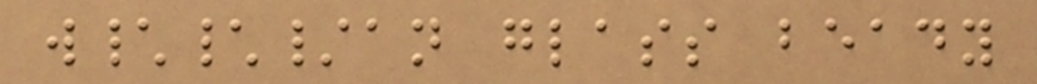w\\/an glass beady
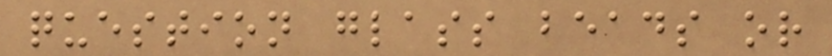question glass beads or
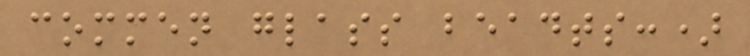commen glass beadts:)
